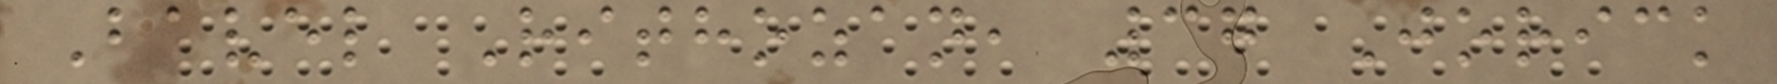Bavel Rithozan, 37 Jorick
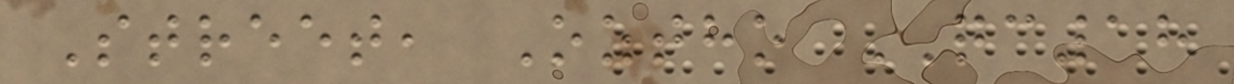Street, Oztho QC18
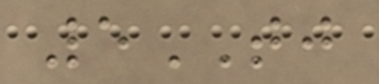5TJ
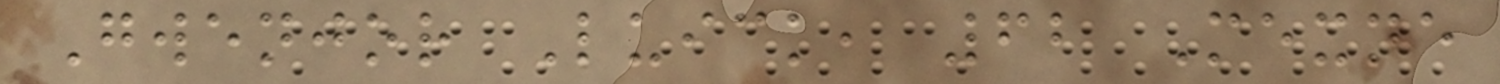Gwenjor Luick, 62 Mexne
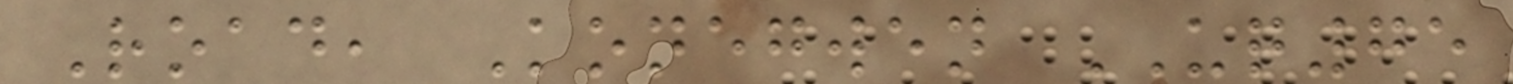Road, Konegwen UQ75
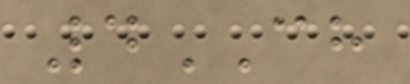4CH
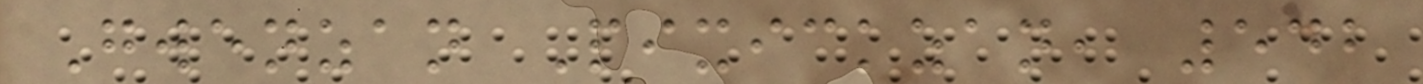Gwenzan Pixickzan, 542
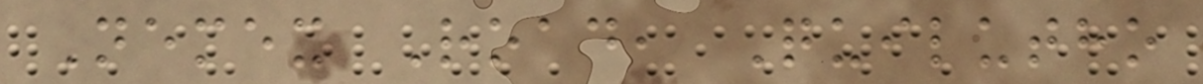Nemex Road, Quilutho
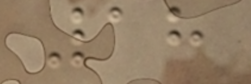18
